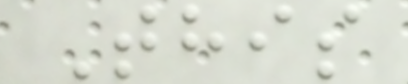This
